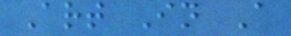Art In A
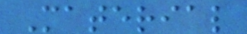Material
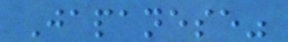Japanese"
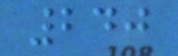240
